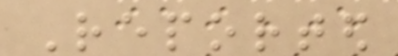Reported
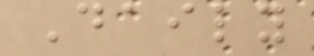Daily
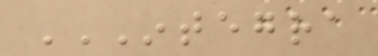INTEGRA
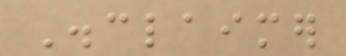Disclaimer
